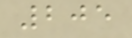205
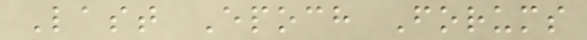Last Epoch Forums
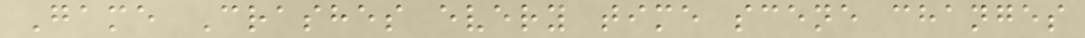Game Crashes every time scene changes
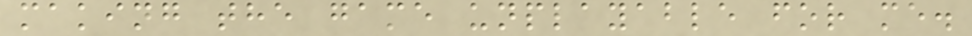making the game unplayable for me.
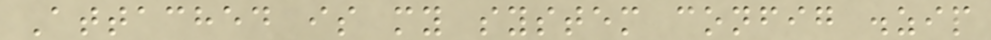Attached is my system config .zip
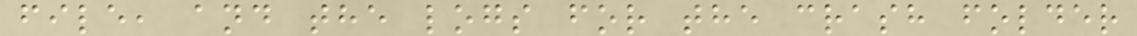file, and the logs for the crash folder
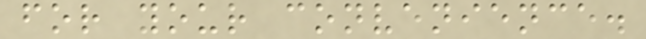for your convenience.
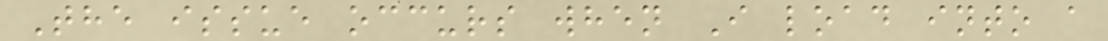The issue occurs when I load into a
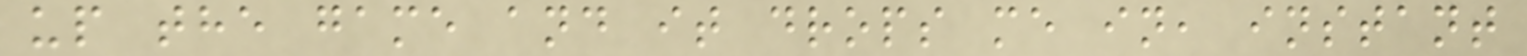up the game and it drops me in, instant
